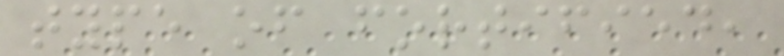type of fortified,
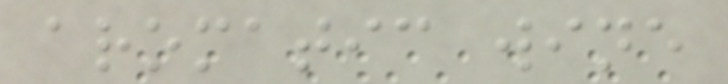aromatic wine
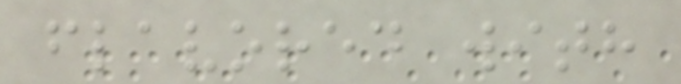flavored with
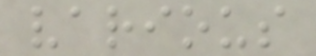various
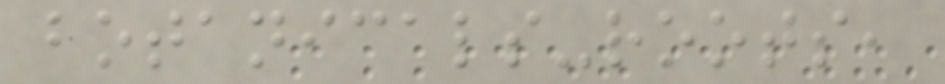botanicals-roots,
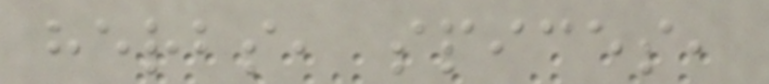herbs, spices,
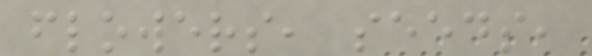flowers, seeds,
